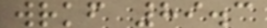wrkf 89.3
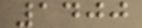1400
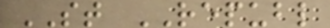ST REPUBL
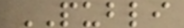PUBLI
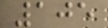105
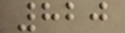820
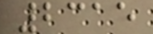2315
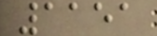1151
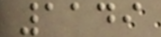1149
